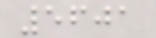5601
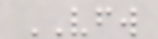VFW
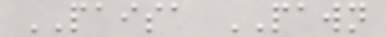PAISA PAWN
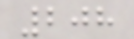208
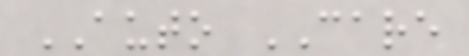AUTO CARE
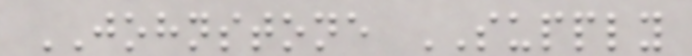JOHNSTONE SUPPLY
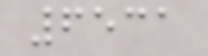6531
